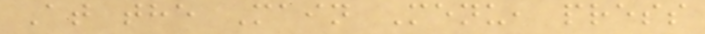At the Main Menu, press
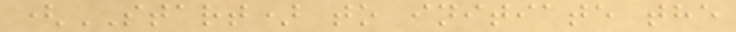(START) to initiate the
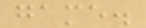game.
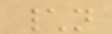\n
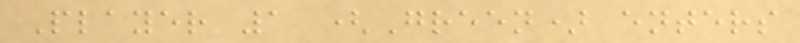Player 1 (Green) enters
